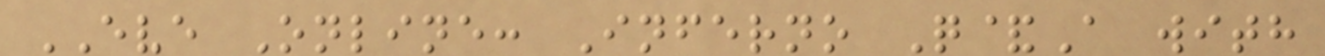EVE Online: Inferno Q&A with
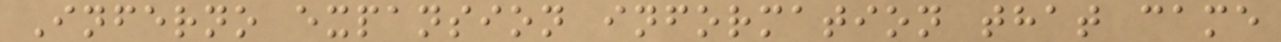Inferno expansion information that came
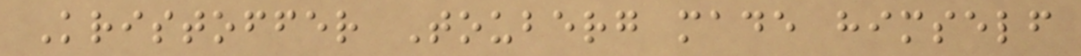Kristoffer Touberg made himself
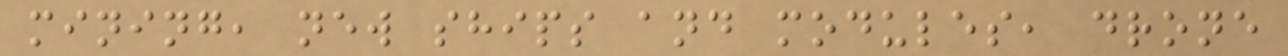mining, new ships and modules, drone
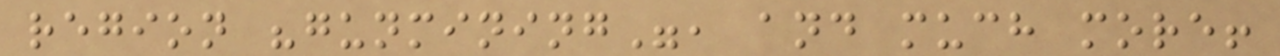region "gunmining", and much more!
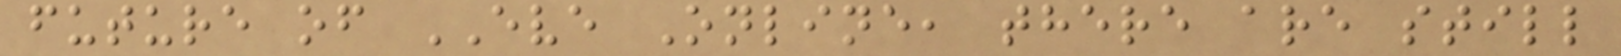future of EVE Online, there are still
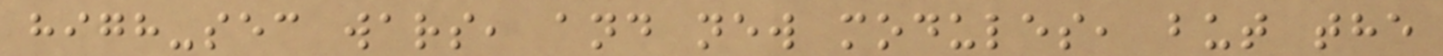high-sec wars, and new modules, but the
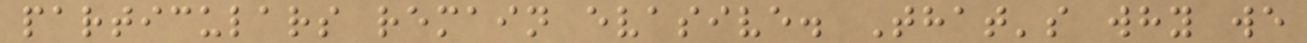particulars remain evasive. That's why we
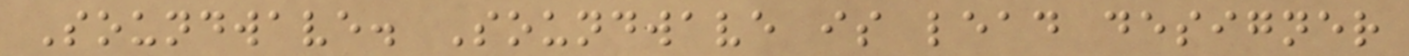Soundwave. Soundwave is lead designer
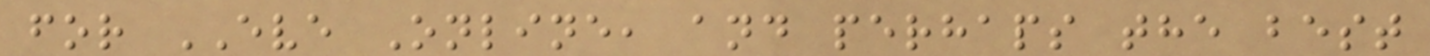for EVE Online, and perhaps the best
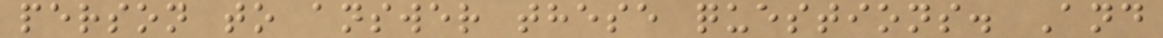person to answer these questions. And
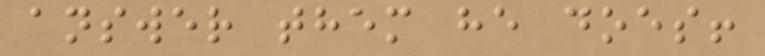answer them he does!
